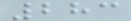283
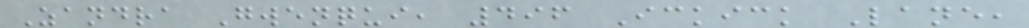Zandra Gwenqui, 496 Ickick Lane,
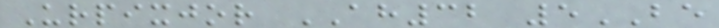Urpixjor AH32 5BE
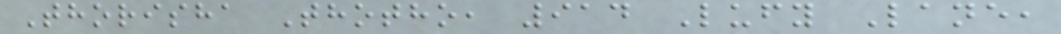Thorisha Thotho, 914 Lufy Lane,
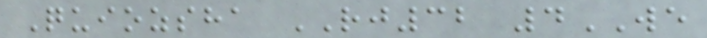Quiozsha RJ32 4WE
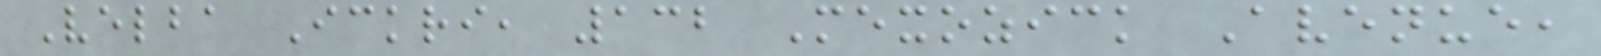Velba Ickri, 132 Mexozick Avenue,
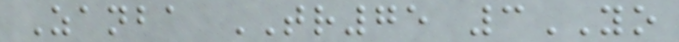Zanba TR75 3YO
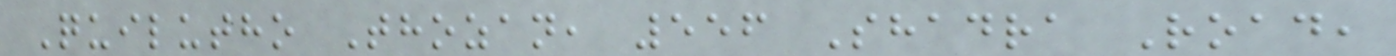Quilutho Thozan, 556 Shadra Road,
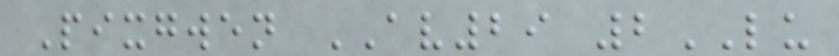Pixgwen AV29 2LU
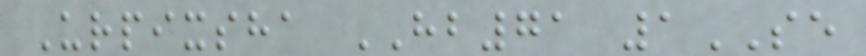Urpixsha HB71 1SE
